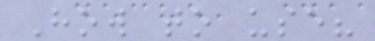How to use?
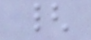{
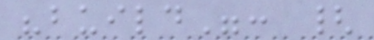"build": {
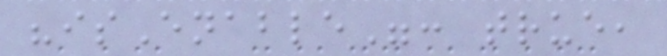"isEnable": true,
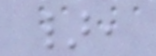},
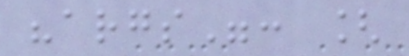"args": [
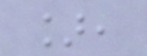],
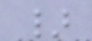}
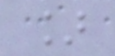]
